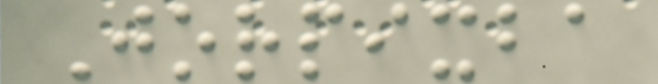Jorpixba
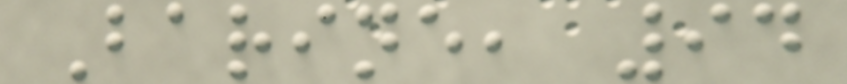Barine, 94
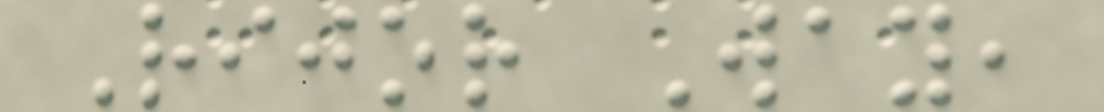Rijor Way,
